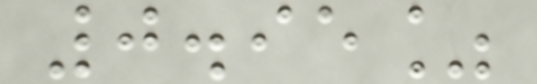0.95%
